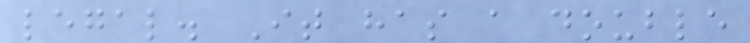legal. It has a double
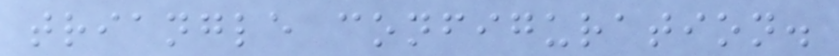triangle configuration.
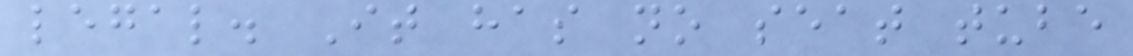legal. It has no seat tube
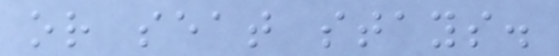or seat stays.
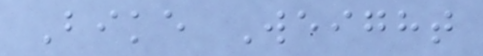Bike Weight
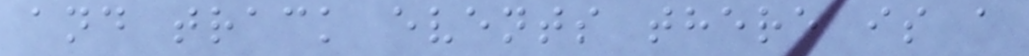and track events there is a
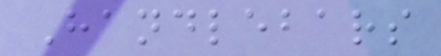Handlebars
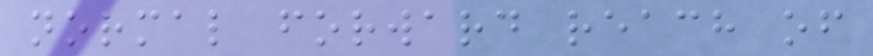normal forward reach of
